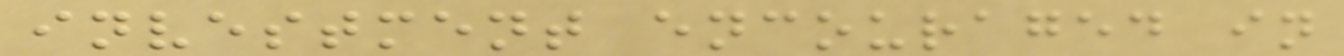investment encouraged in
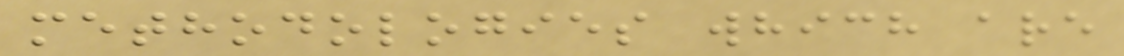methodologies which are
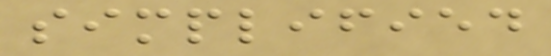simplified
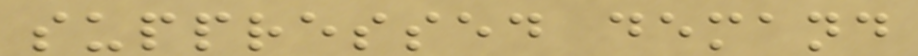suppressed demand
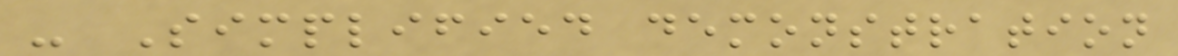- Simplified demonstration
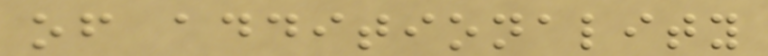of additionality
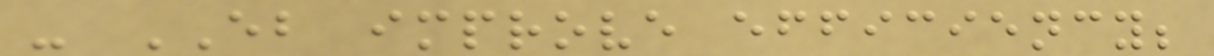- EB improve efficiency;
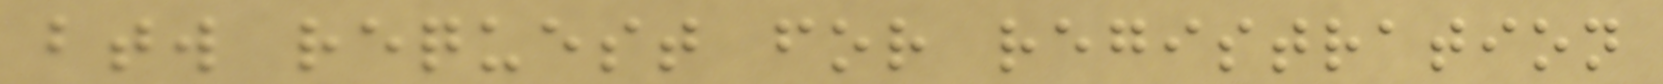btw request for registration
